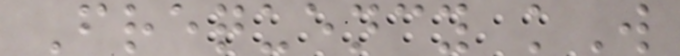Frequency kW
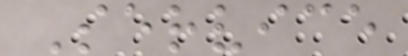Service
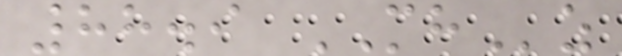88.9 MHz
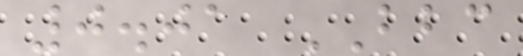0.01 BBC
